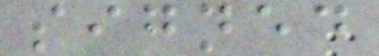signed
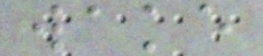wake
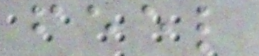feel
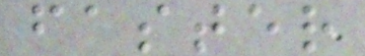faster
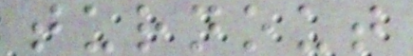turnout
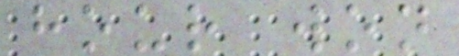hour won
